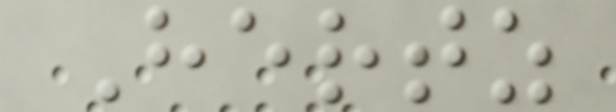Hertz
